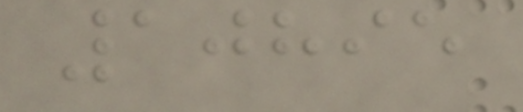10895
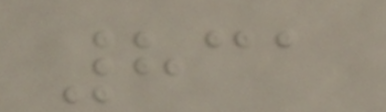831
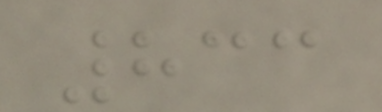833
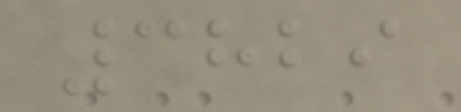3829
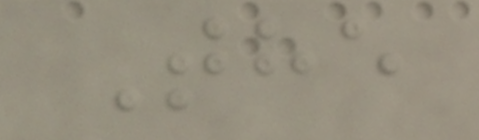The
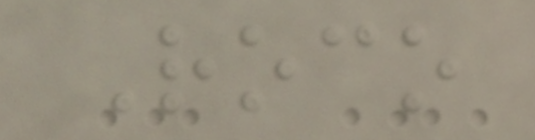Roco
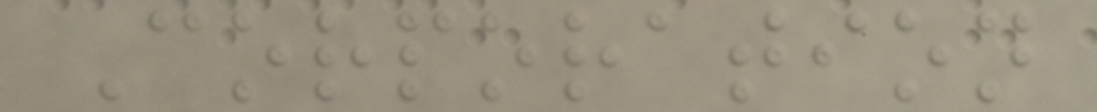Corporation
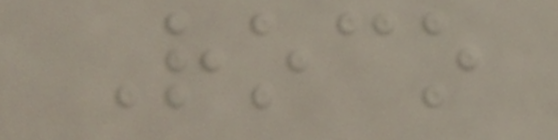Roco
